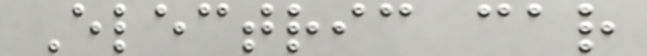Electric car
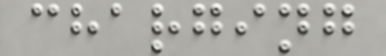charging
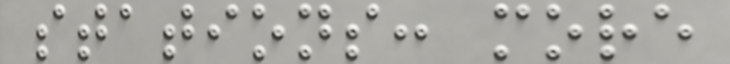stations: more
